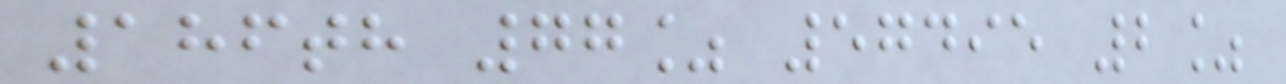186th 77% 57495 2%
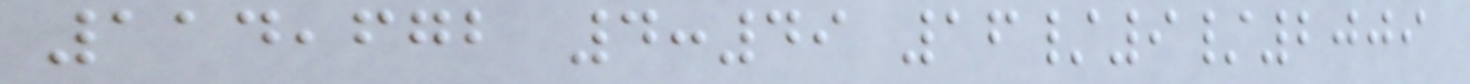114,672 4:49 16/9/2009
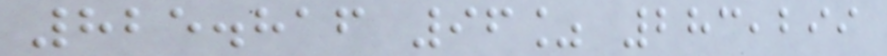825.816 96% 283,299
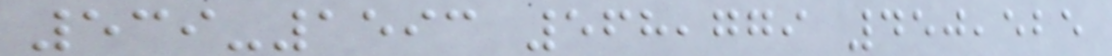539-1593 568,779 450,525
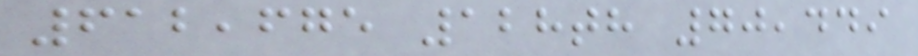612,675 128th 70,449
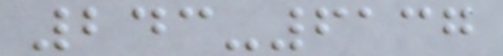243-6137
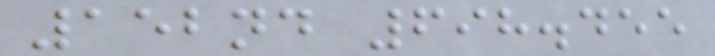152nd 698.455
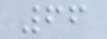66
